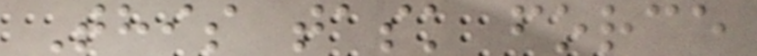This task force
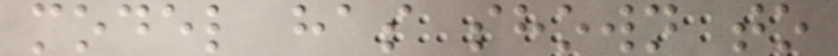model has shown to
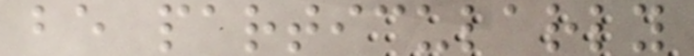be particularly
